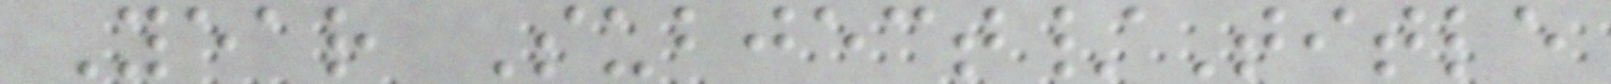Year Subject/Title
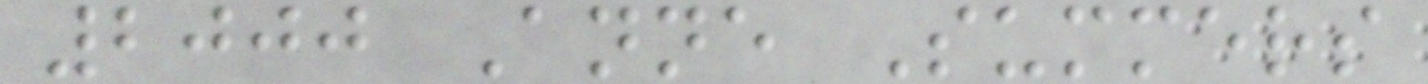2000 Anne Summers
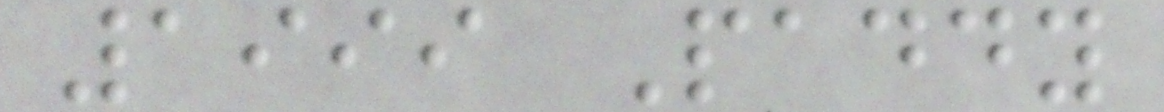1999 Paddy
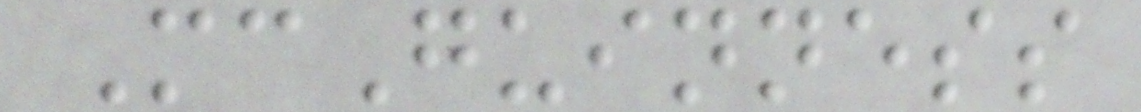McGuinness
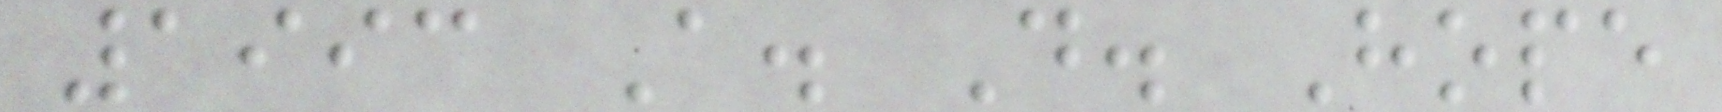1993 A. D. Hope
